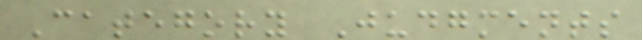Category Judgments
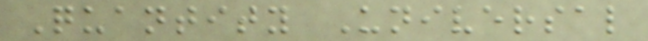Quantity Universal
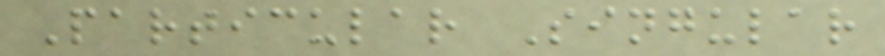Particular Singular
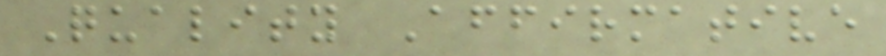Quality Affirmative
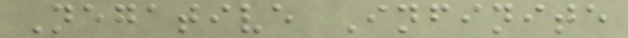Negative Infinite
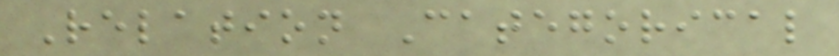Relation Categorical
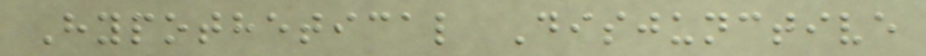Hypothetical Disjunctive
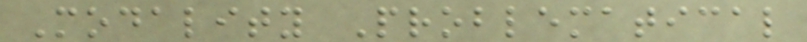Modality Problematical
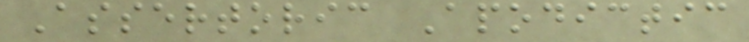Assertoric Apodictic
